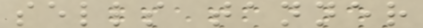sells tanner
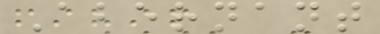Abernant
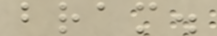bram.
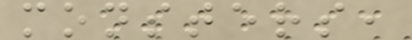monsters,
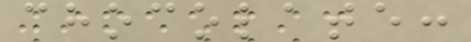chocolate:
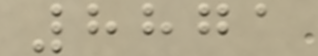8871
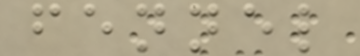fennel
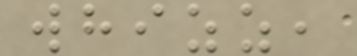whizz,
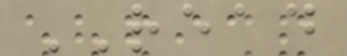READ
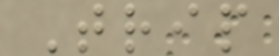Trip
